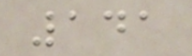141
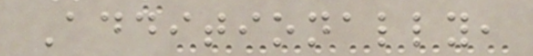Additionally,
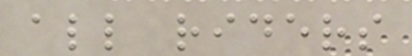all riders
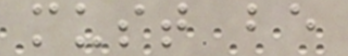must be
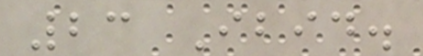23 Ibid.
